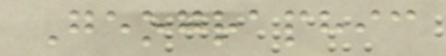Geographic
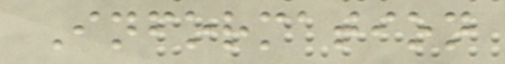Information
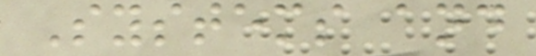Systems and
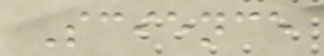Science
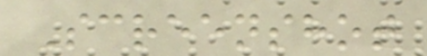Screenshot
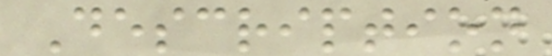Description
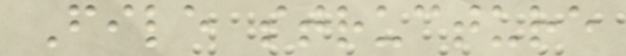File structure
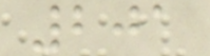201
